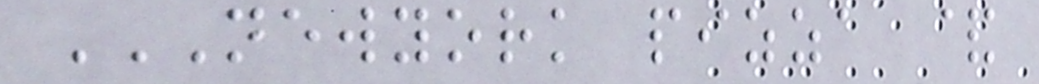NEWYORK PIZZA &
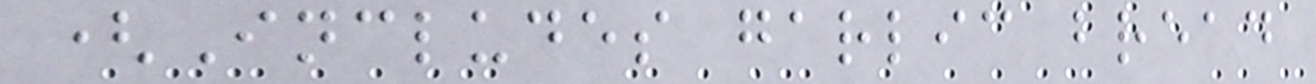(Includes garlic bread
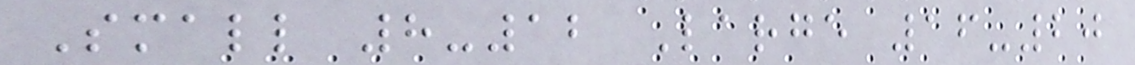Small 8-12 Large 16-20
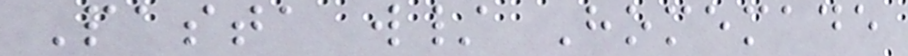Pasta w/ Homemade
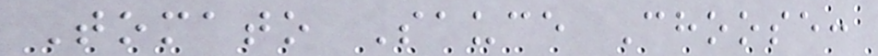Tomato Sauce Choose:
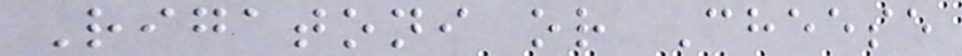Rigatoni or Cheese
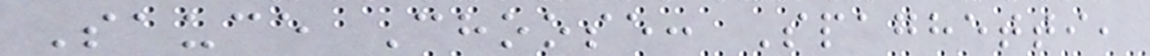Sauce Choose: Spaghetti,
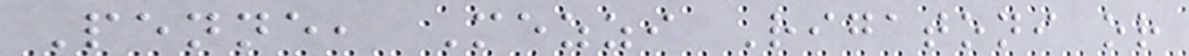Penne, Mezzi Rigatoni or
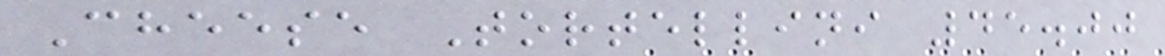Cheese Tortellini 45.00
